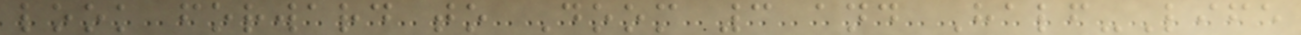look forward to Doom 3 and Half-Life
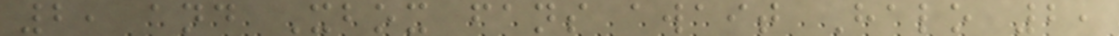2, and Xbox fans await Halo 2,
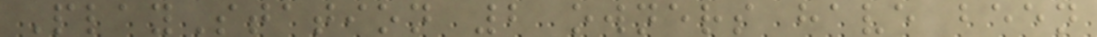PlayStation 2 owners have been
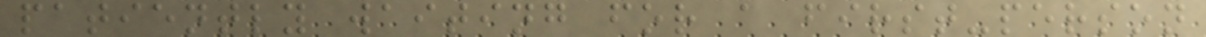patiently waiting for a first-person
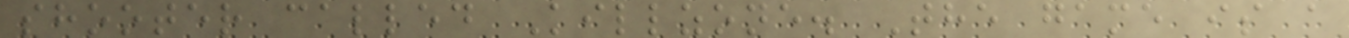shooter called Killzone. The game is a
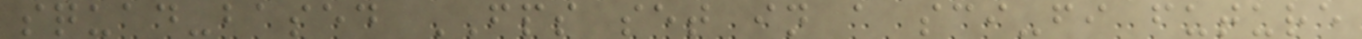squad-based FPS set in a sci-fi future
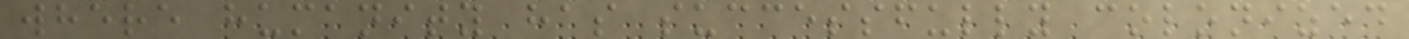where humanity has successfully colonized
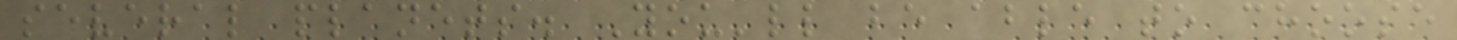several planets. You'll be able to choose
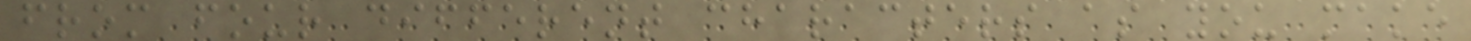from four different characters as you make
